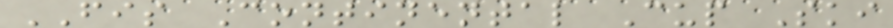FIS Continental Cup Ski
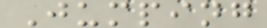Jumping
